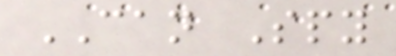CAN Spy
